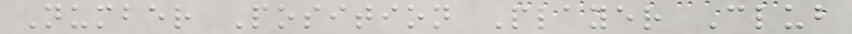Number Position Player Club
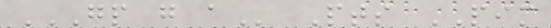GP G A Pts PIM
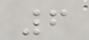6
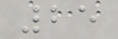25
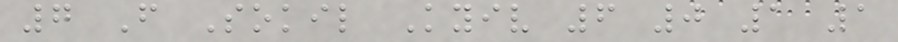7 F Sokil Kyiv 6 0 1 1
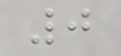0
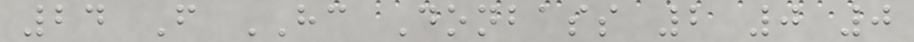24 F HC Donbass 2 0 0
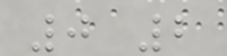0 2
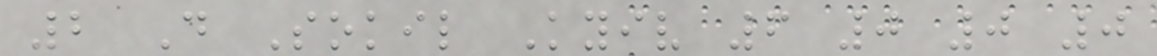2 D Sokil Kyiv 6 0 0 0
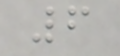6
